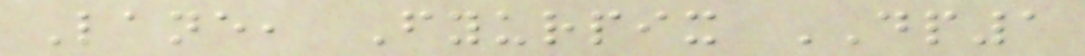Lane, Fyurpix DP1
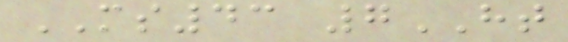MS43 7HT
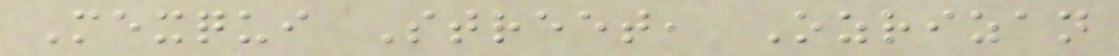Mexqui Street, Ozrizan
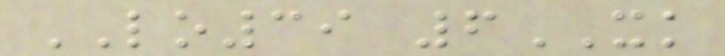LO39 6XK
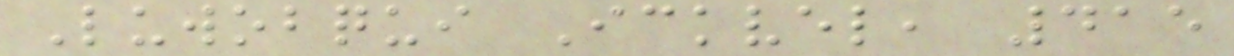Luwobqui Ickvel, 415
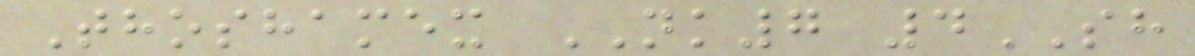Thoshamex NK7 4SH
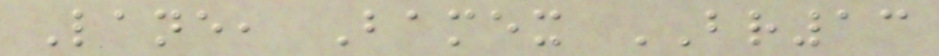Lane, Bamex BR13
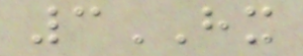3HX
